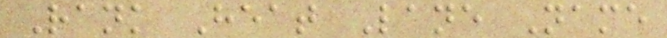Rank Heat Lane Name
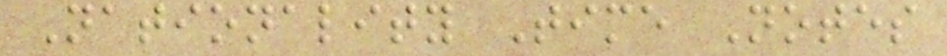Nationality Time Notes
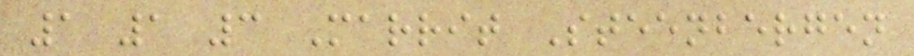1 1 3 Marrit Steenbergen
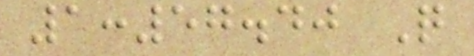1:57.40 Q
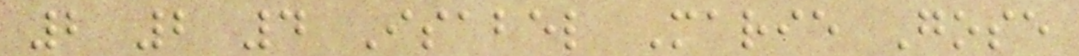2 2 4 Isabel Marie Gose
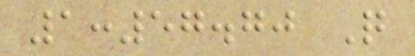1:57.70 Q
